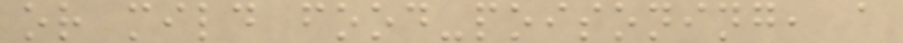or mild food-poisoning, a
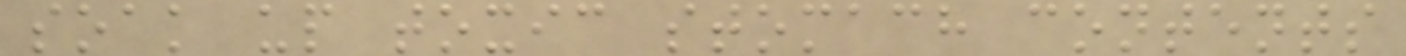soak up toxic stomach contents
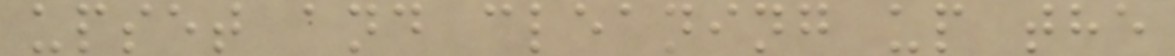upset and cleaning up the
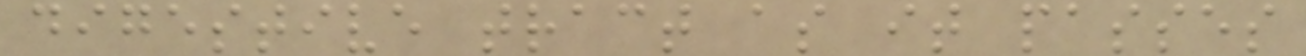digestive tract as it passes
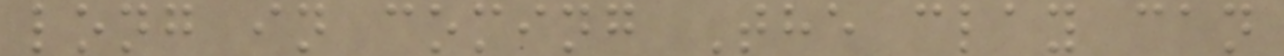long in coming The clay can
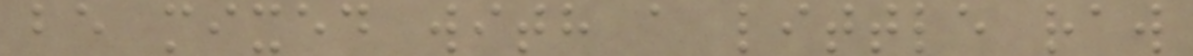be mixed with a little raw
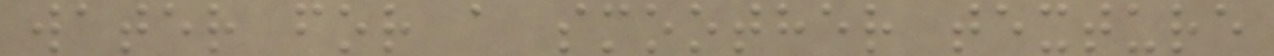water for a smoother texture
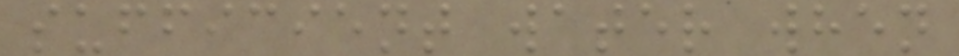sufficient water when
